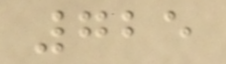725
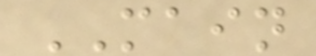MAIN
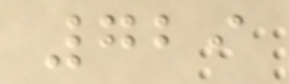729
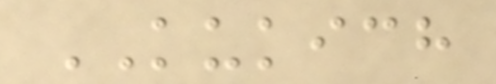KUKICH
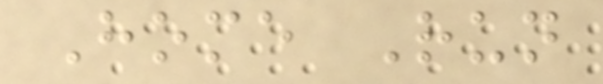Home Run
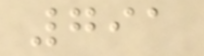791
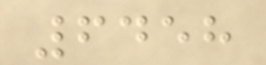6458
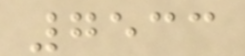7533
